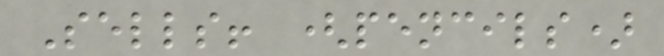Sells! (pencils)
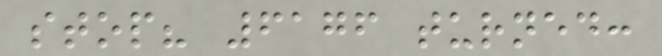stop? 6176 turned:
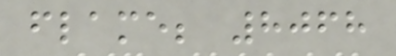flame; 8068
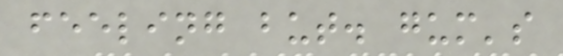feeling but. gum's
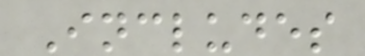Includes
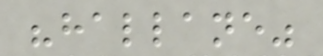"hallane"
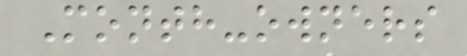Month-owners
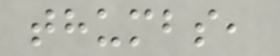thumbs,
